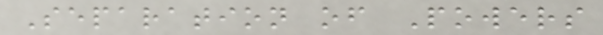Separation of Powers
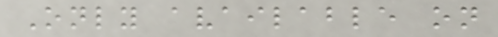Only available on
